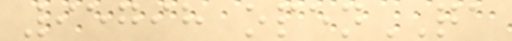95798 openQA
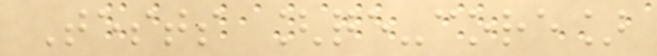Tests [qe-core]
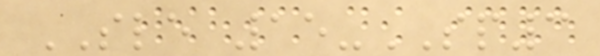SLE 15-SP3
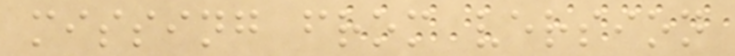missing from version
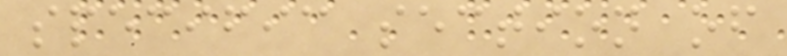specific section of
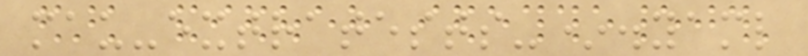mau-extratests-*.yaml
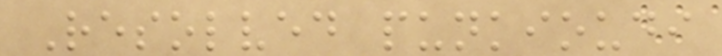Resolved punkioudi
